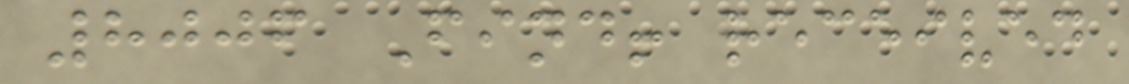8006 Find! received
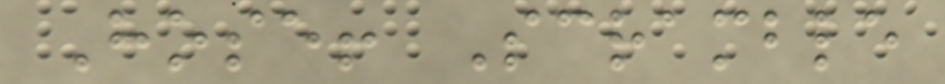Hose! Scramble
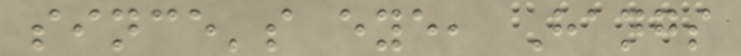since's eye, Hangs
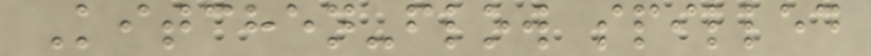Kitchen-flow spilled
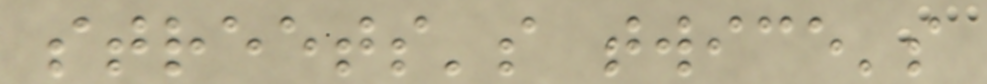streets's twice's
